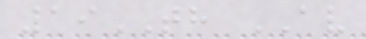19TH AV
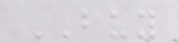BUY
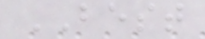BEST
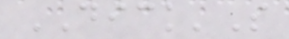DICK'S
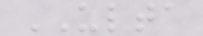ULTA
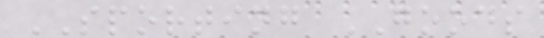SPORTING GOODS
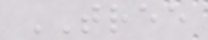TREE
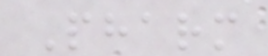Pharm
